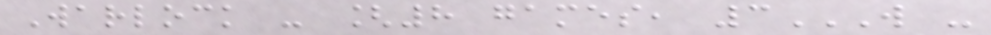Warlock - [8 games, 3W -
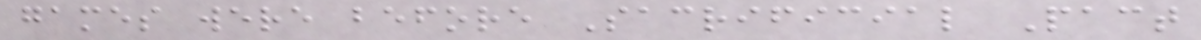games were before Sacrificial Pact
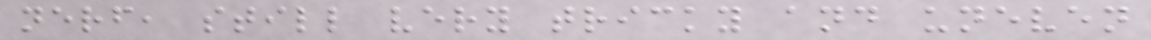nerf, still very tricky and uneven
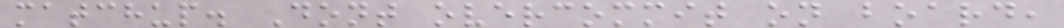matchup. Dont overcommit on board,
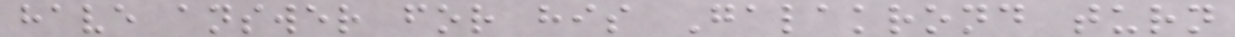have answer for his Galakrond turn
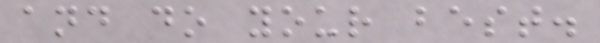and do your best.
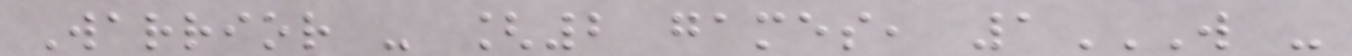Warrior - [2 games, 1W -
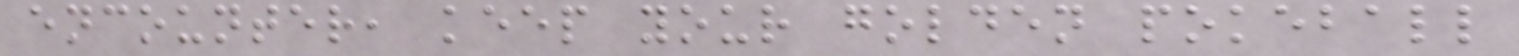encounter, keep your golden pokeball
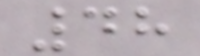48
